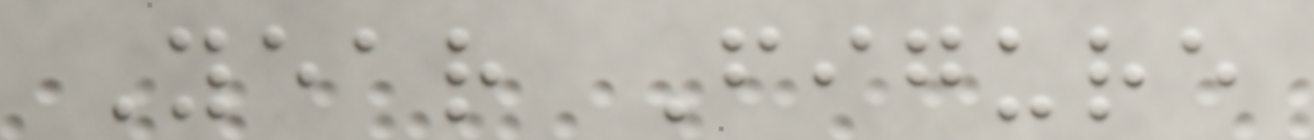Year Figure
